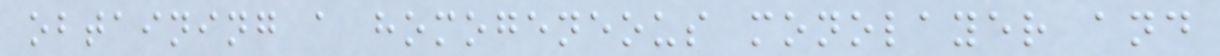obtaining a homogeneous monolayer and
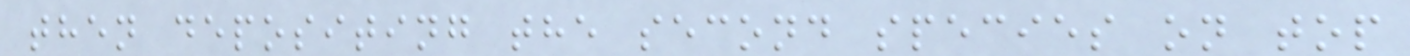then depositing the second species on top
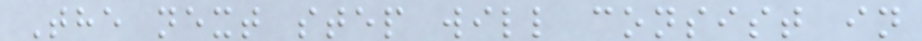The next step will consist in
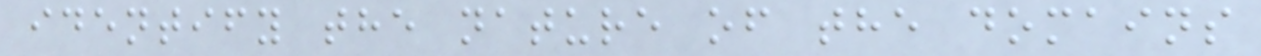identify the nature of the domains
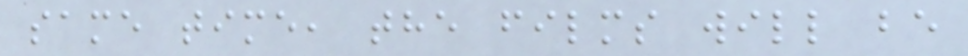same time, the films will be
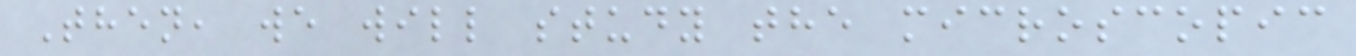Then, we will study the microscopic
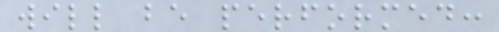will be performed:
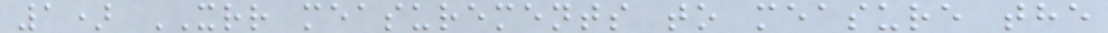1) XRR measurements to measure the
